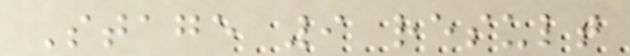Stage 9 result
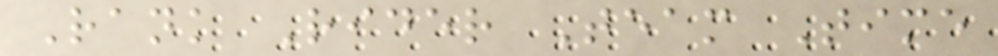Rank Rider Team Time
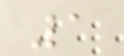1
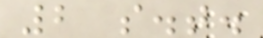2 s.t.
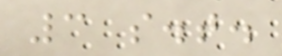3 s.t.
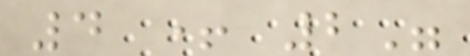4 + 2"
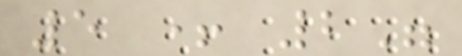5 + 2"
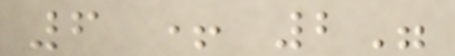6 + 2"
